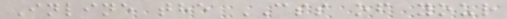Inline the CSS of your
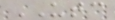UTC
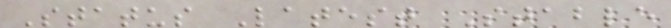Status Latest Stable
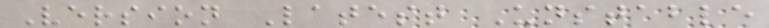Version Latest Unstable
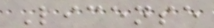License
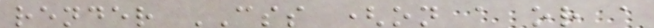render CSS (on a or a
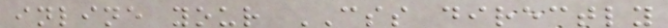inline your CSS directly
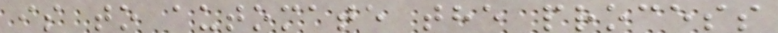is to automate the process
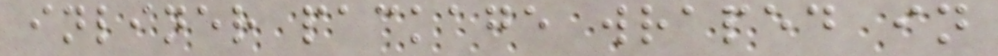inliner package wraped in
